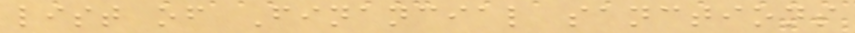list of Financial sanctions
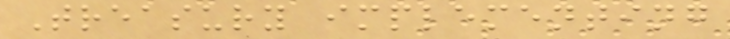Treasury implementing
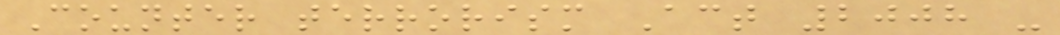Counter terrorism Act 2008 -
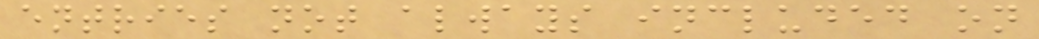entries not always included on
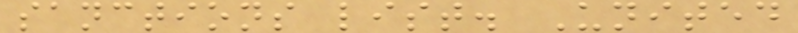sanctions list. United
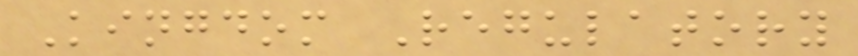Kingdom Regulatory
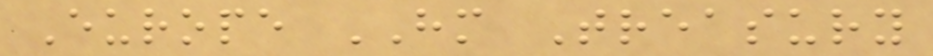Europe HM Treasury
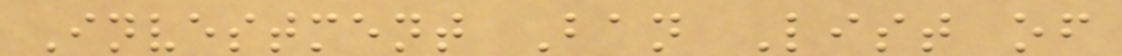Investment Ban List of
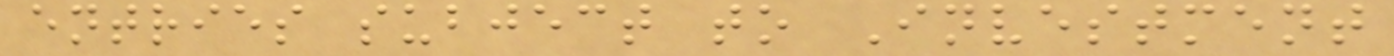entries subject to Investment
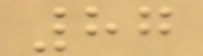87
